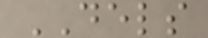DELS
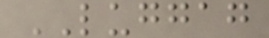LUGGAG
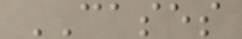CASES
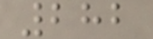282
